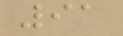91
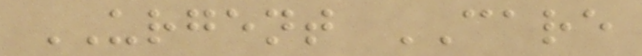URGENT CARE
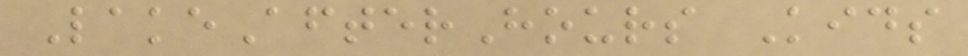LakeAfterHours Kids
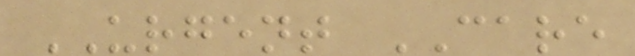URGENT CARE
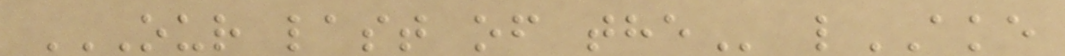OUR LAST OF THE lAKE
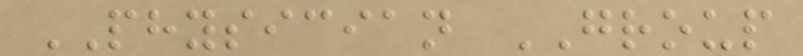PHYSICIAN GROUP
